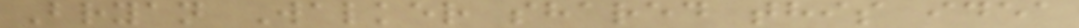Bryan Walker shared this idea
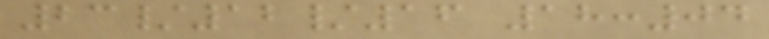23/12/16 18:04
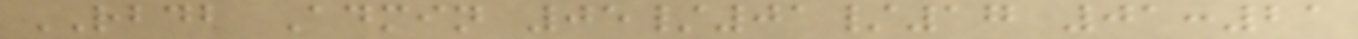RBDB Admin 05/01/17 01:21
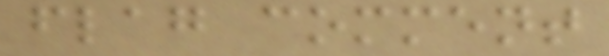flag comment
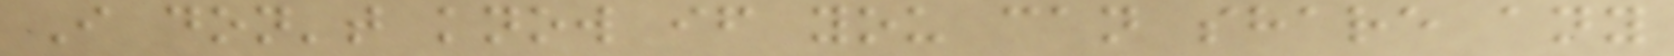I don't know if you can share any
